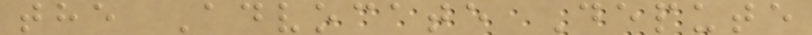the Advocate Depute
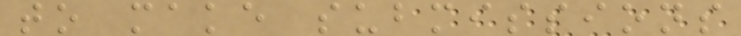to make submissions
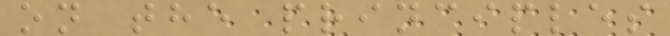on the principles
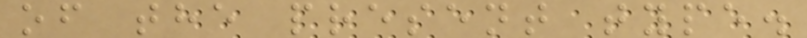of the present type.
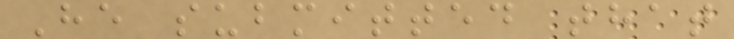He submitted that
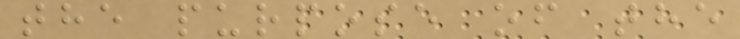the purpose of the
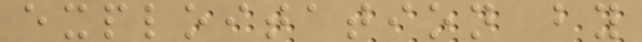exploitation by
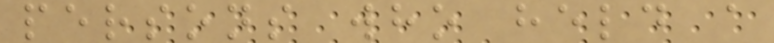persons who held a
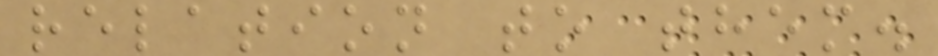relation to them.
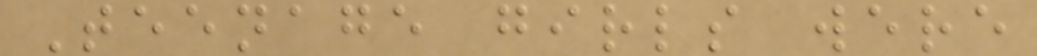Teenage girls were
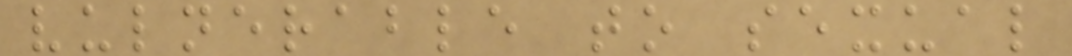vulnerable to sexual
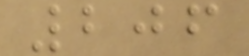206
